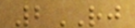2RJ
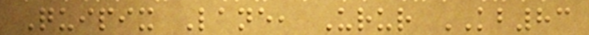Quipix Lane, Urur KB83
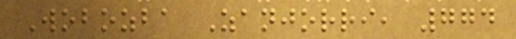Wobozba Zanjorri, 774
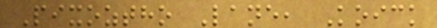Pixoztho Lane, Koick
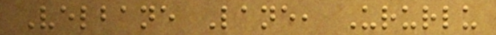Velbane Lane, Ururlu
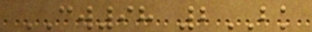CW98 2BK
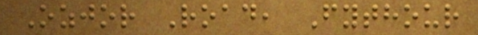Ozjor Road, Fythour
